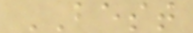BEST
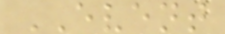EVENT
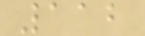112
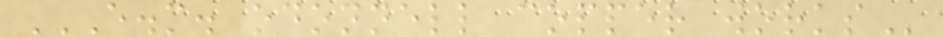E.M. ODONNELL COPPER WORKS
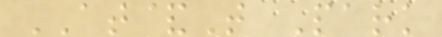AT&T Park
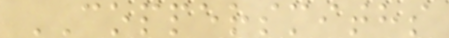COPPERSMITHS
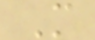M
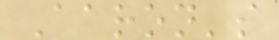Aaron's
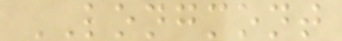LONGMONT
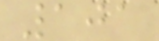101
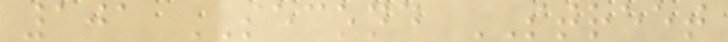101 SECOND STREET
